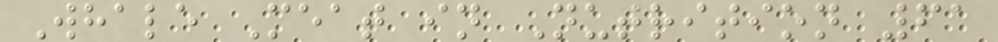Whale Meat in Nutrition 61
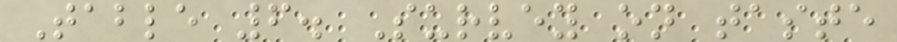Table 6. Survey on taste
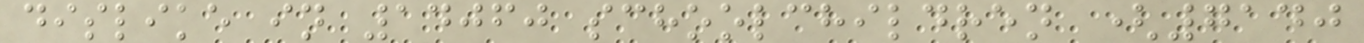dislike in 14060 schoolchildren (7140
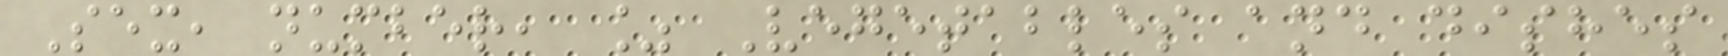Sex, number, % Vegetables and dishes
